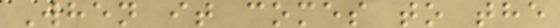When it comes to the
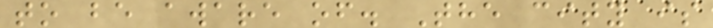to be aware of. The city is
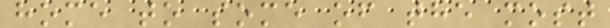home to some of the most
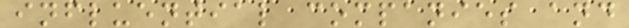influential companies and
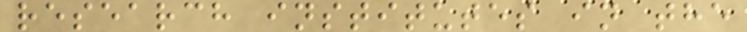research institutes in the
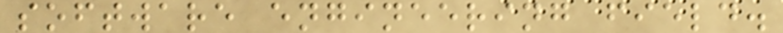software engineering field.
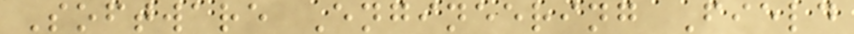Software Engineering Field
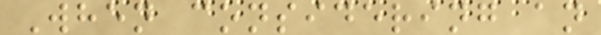When considering an
